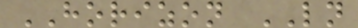HORIZON LN
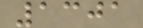1301
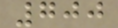700
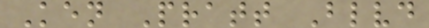Ken Pratt Blvd
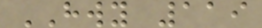HWY 119
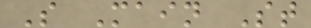S Main St
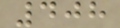408
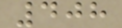408
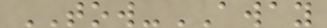TOW-AWAY
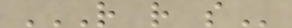R R S
